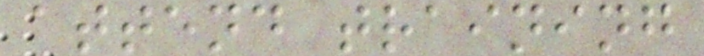attend training
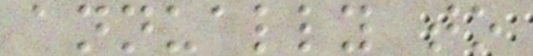annually to
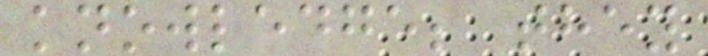knowledge; they
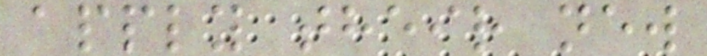apply their new
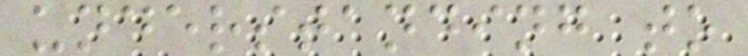understanding to
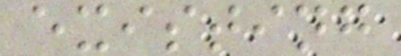existing
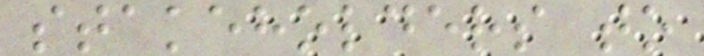stakeholders to
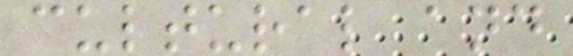cultural and
